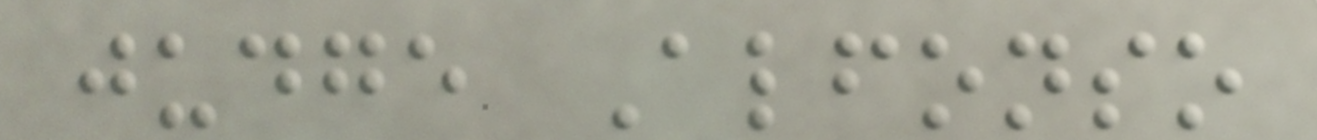judge Alfonso
